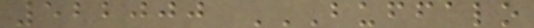522000 BUFFALO
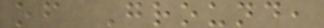of Ground,
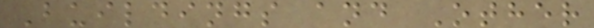Buildings and Other
